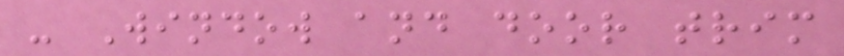- Window and door trim
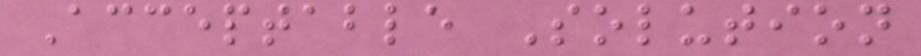Acceptable Solution
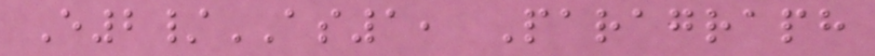E2/AS1, Paragraph
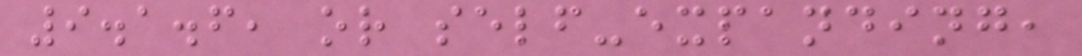9.1.6, or self-expanding,
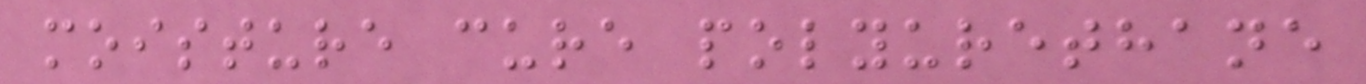moisture cure polyurethane
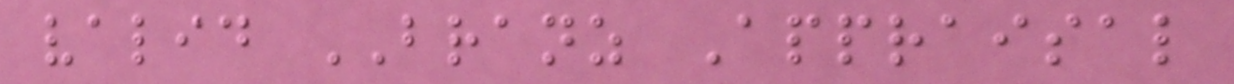valid BRANZ Appraisal
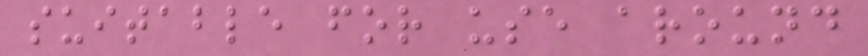suitable for use around
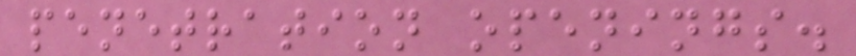penetration openings.
